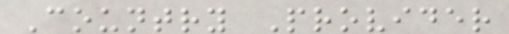Country Provider
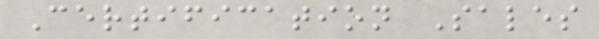Certification Sales
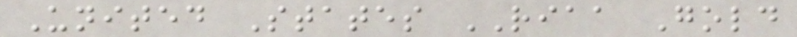United States RIAA Gold
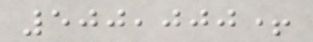500,000+
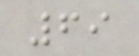69
